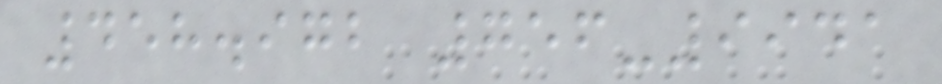458.972 756-9941
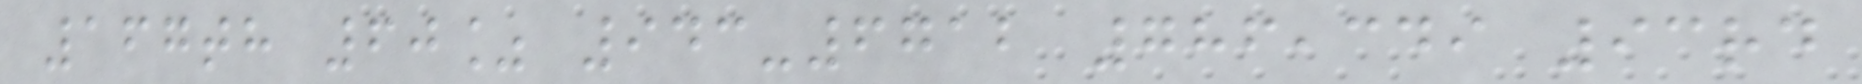167th 60% 943-6712 786,349 93rd
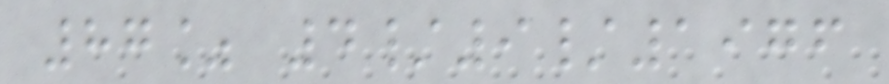87% 4/9/1976
